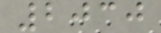2030
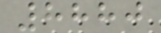8880
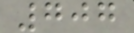707
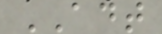ADT
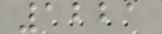1221
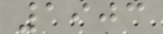1903
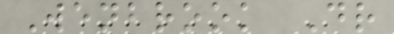Wenbrook Dr
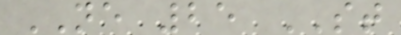NE 25 ST
